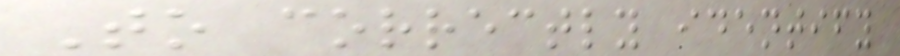To correctly identify
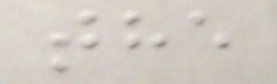the
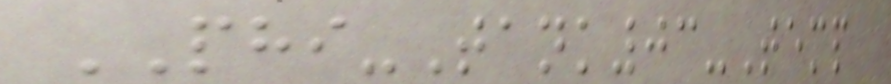PHI-Tank03-Temp
